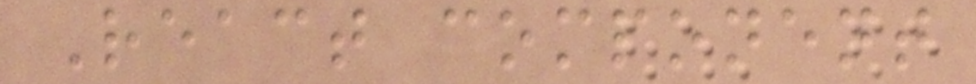React component
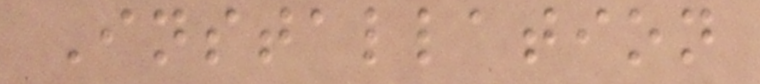Installation
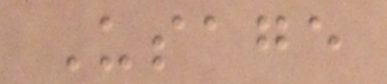Usage
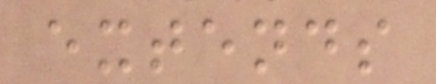extends
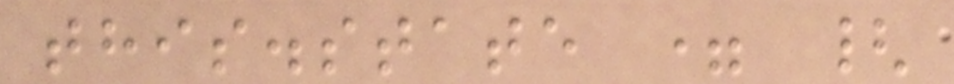this.state = {
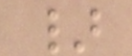}
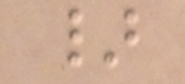}
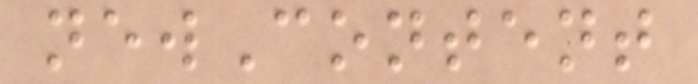newContent
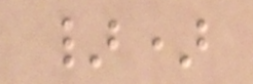})
